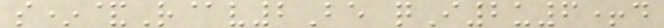s*&R@v2Be qI2u6+d
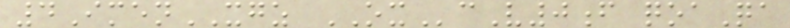4ImenXGZ OXcV0f qoaQa
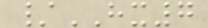/HX7
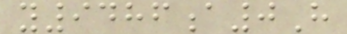y9486a0H
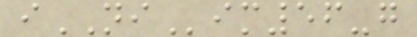iNIim56-g
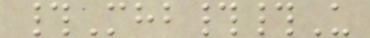#Mhb##U
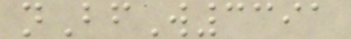nBfW3391
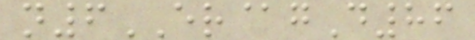n6ER@gD86
